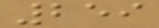259
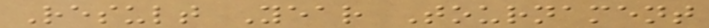Result Year Tournament
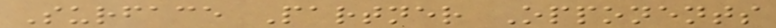Surface Partner Opponents
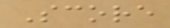Score
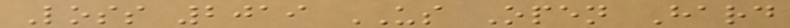Loss 2019 US Open Hard
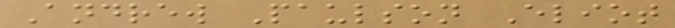Andrew Paulson Eliot
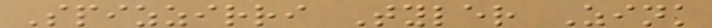Spizzirri Tyler Zink
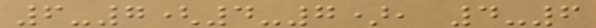6-7(4-7), 4-6
